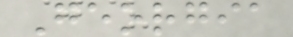Georgia
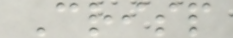Crisp
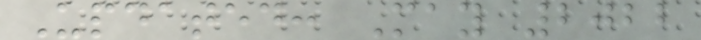Updated: May 2022
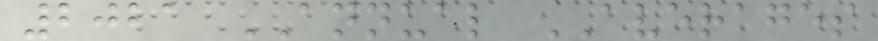2021 ANNUAL AVERAGES
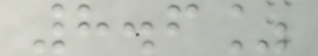8.6%
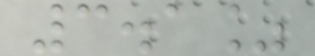3.1%
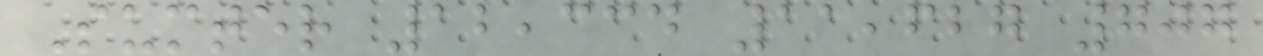Sumter 12,334 11,627 707
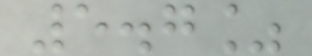5.7%
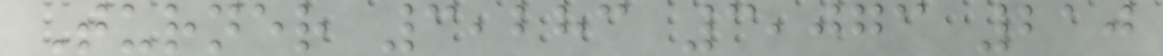Turner 3,283 3,073 210
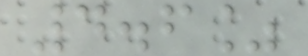4.6%
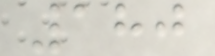180
